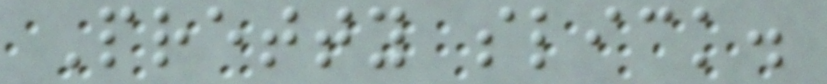Pretty slick.
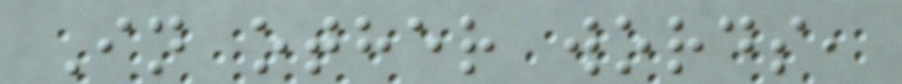In other words,
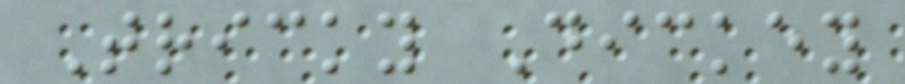Tricky Dickey
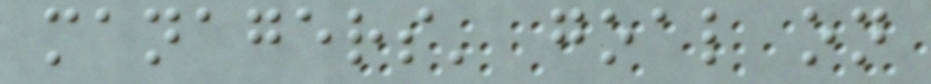managers' goal on
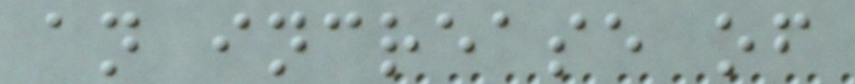an increase of
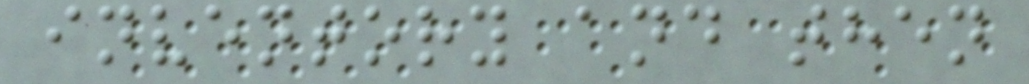inventory and then
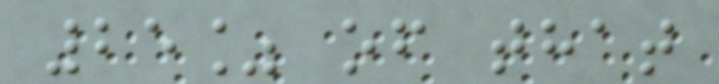25% of that
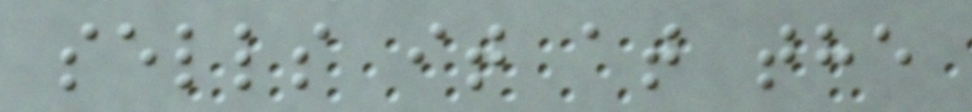sells it at the
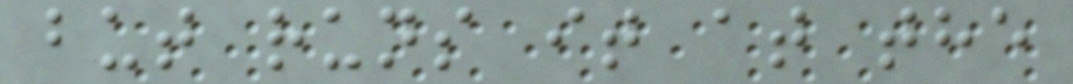but runs it at the
